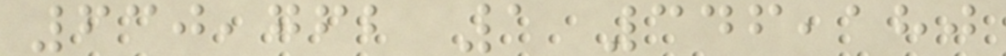630,762 1 346,180
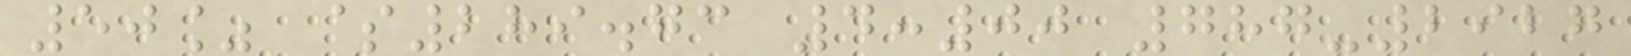50% $289.73 4:00 787-2927
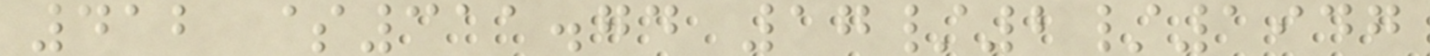412 $311.74 17/2/1947
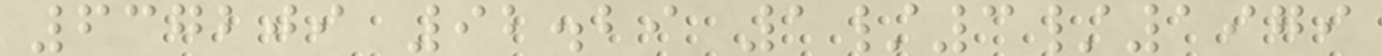637209 92.29 1/3/1979
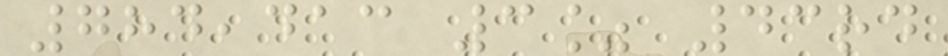784,413 3% 43rd
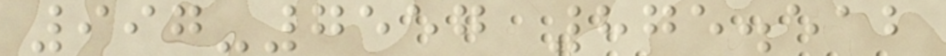997-7557 875.512
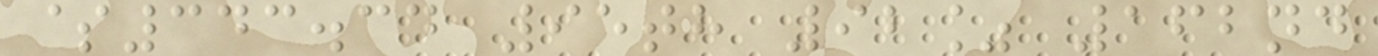$343.34 95th 92% 162nd
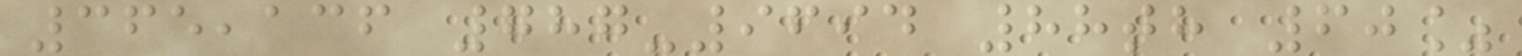365,136 787-9694 88th 60%
